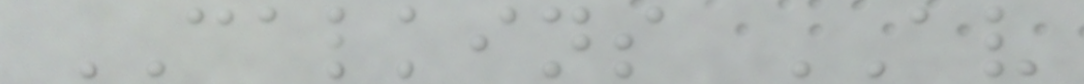CALKINS AV
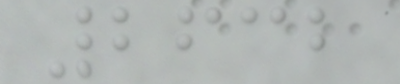2632
